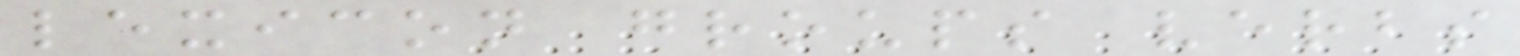lexicon groups verbs
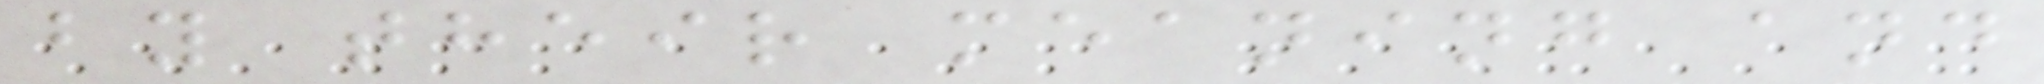by their meaning and
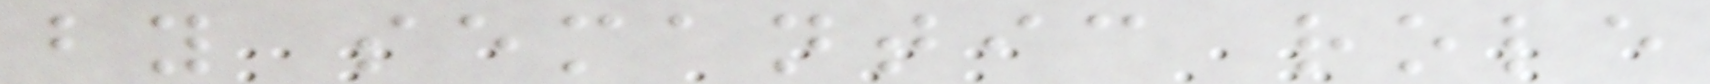by semantic role
